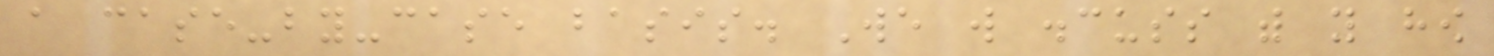a case-by-case basis. We will discuss with you how
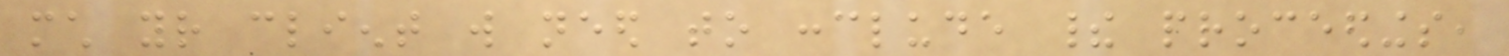much your client will need to conclude their proceedings,
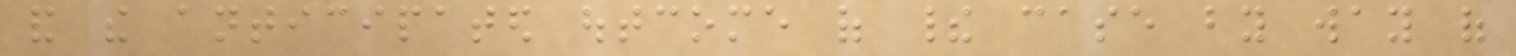and the anticipated outcome of their case by way of
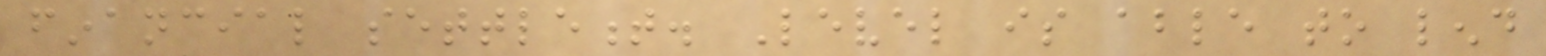financial settlement. Level is able to lend
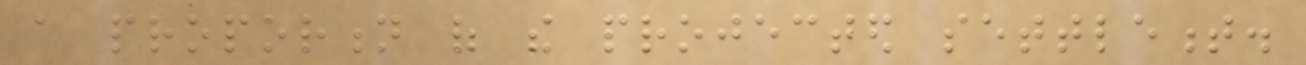a proportion of the projected settlement.
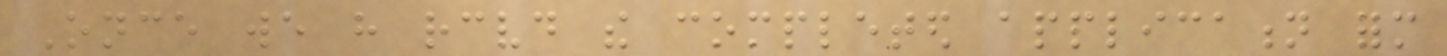Once we have received the completed application form
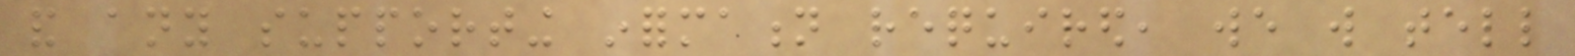and any supporting information required, we will tell
